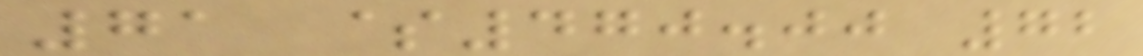71 $470.00 72
